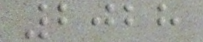2028
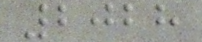2028
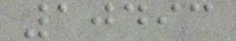10493
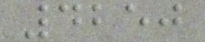4250
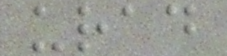urad
